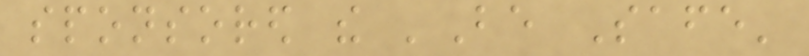sponsored the 'Be Safe'
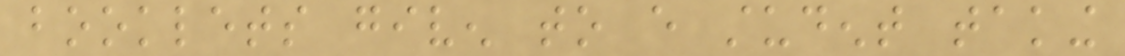booklets given to every student taking
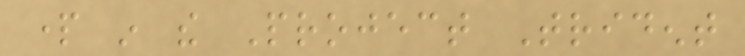part in the Project Trident
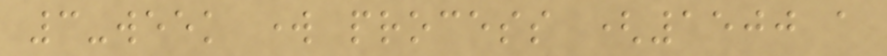3-week work process (1500 a
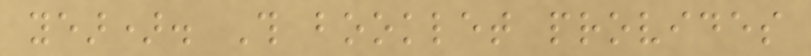year). This booklet provides
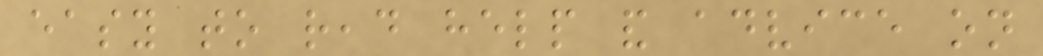easy to read help and advice on
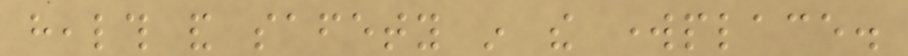health and safety in the workplace.
